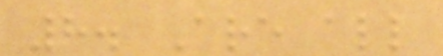8. Are all
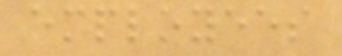employees
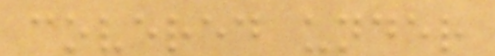covered under
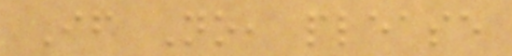If No, please
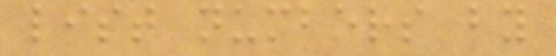list numbers by
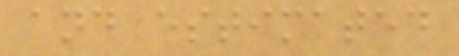and estimated
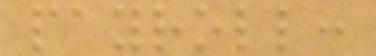payroll:
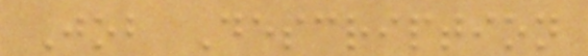Job Description
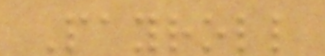Payroll
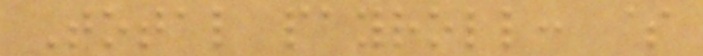Total payroll: $
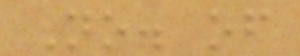No. of
